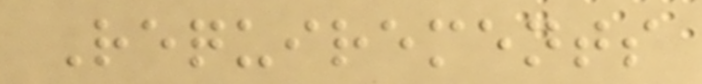Requirements
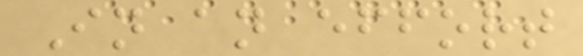In an effort
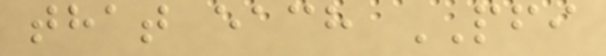that each PFI
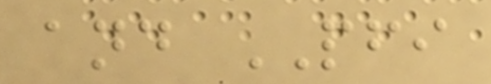and PFI
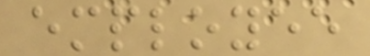employee
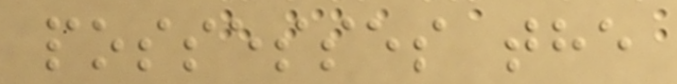possesses the
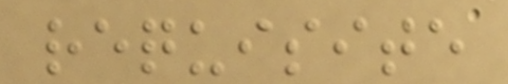requisite
